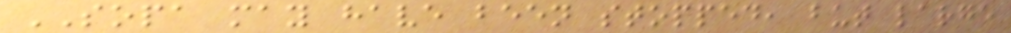SOPA may have been stopped, but large
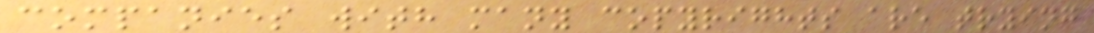companies with many copyrights are trying
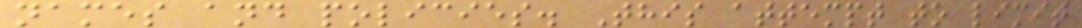names and policies. This attempt to limit
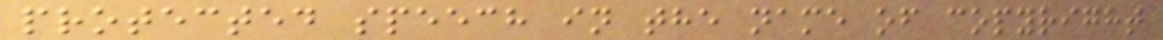protected speech in the name of copyright
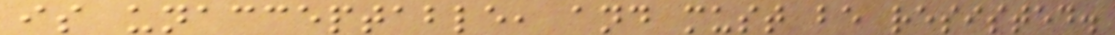is unacceptable, and must be resisted.
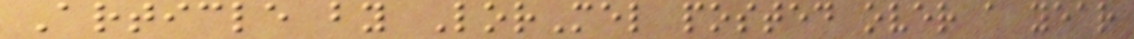Article by LorMel posted over a year
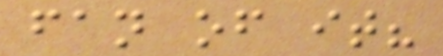fan of it?
